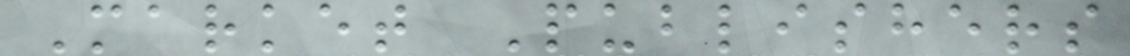Market Publishers
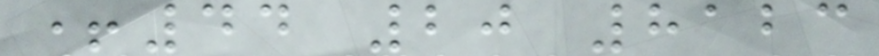+44 20 8123
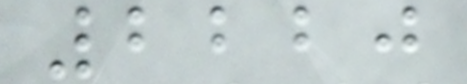2220
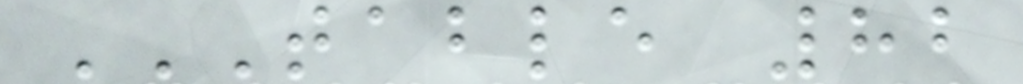TABLE 82
